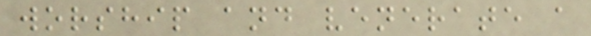worship and venerate a
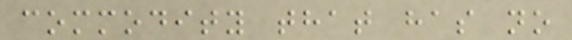commodity that has no
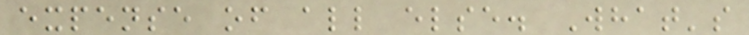expense of all else. What's
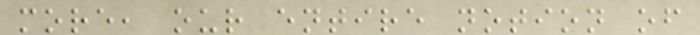more, our entire notion of
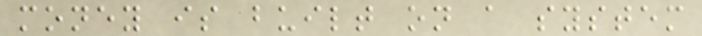money is built on a system
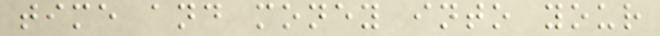time and money into your
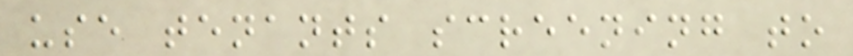use tenants screening to
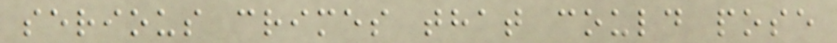serious crimes that could pose
